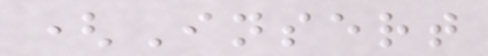(Insert
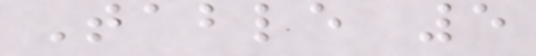Table 5
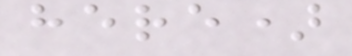here)
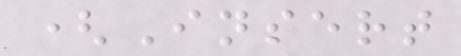(Insert
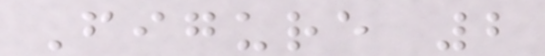Figure 2
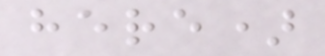here)
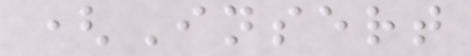(Insert
